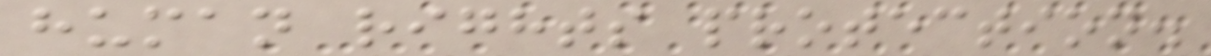human rights protection.
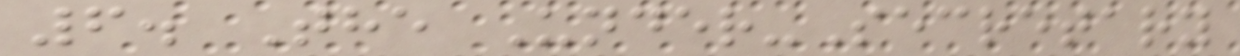6. The Under-Secretary
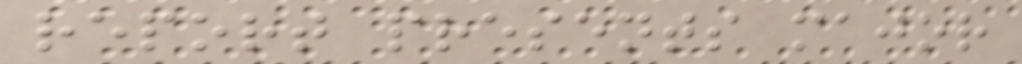report presents major
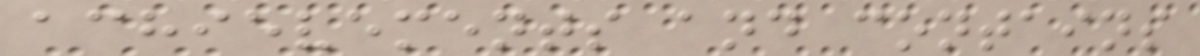achievements and contains
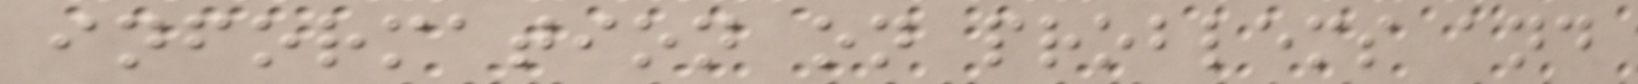information on problems and
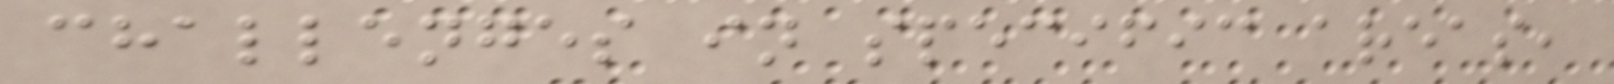challenges in specific areas,
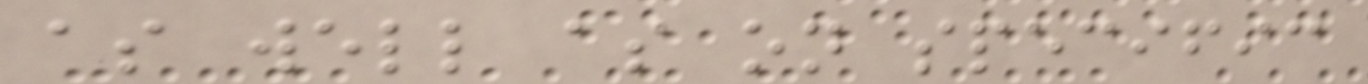as well as on specific
